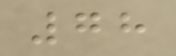78
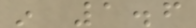in 1.6
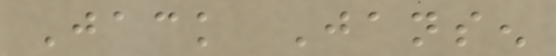Jack Jansen
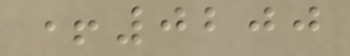+0200
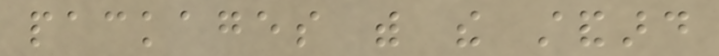packages with the standard
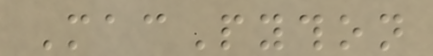MacPython
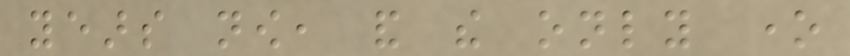years now, and the only one
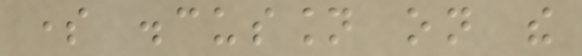some discussion on the
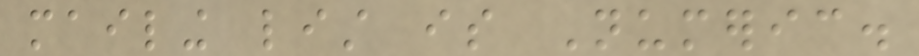mailing list is Numeric.
